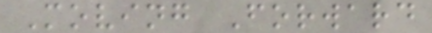Moving Forward
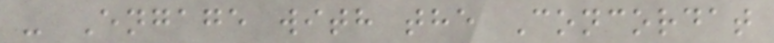- Engage with the Concordat
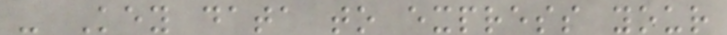- Key data to express your
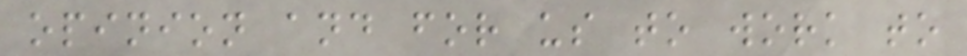opinion and for us to work to
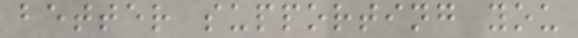better supporting you
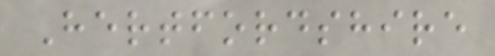Hertfordshire
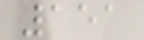151
